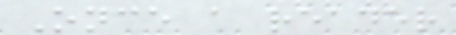Once a reader
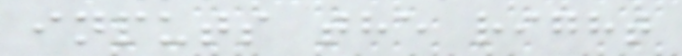inputs the right
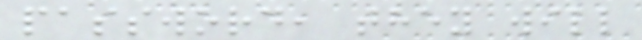password, they will
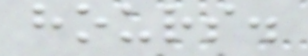hours.
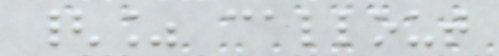{% callout
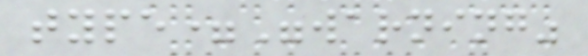type="warning"
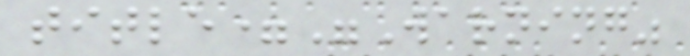title="Warning"
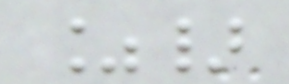%}
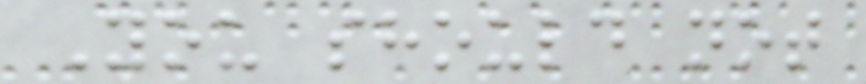You should not
